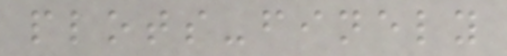plots-finely
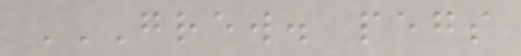GREW. PEGS
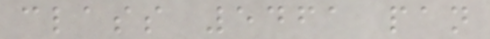class 5461 pan
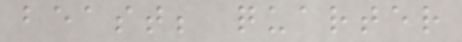beast; quarter
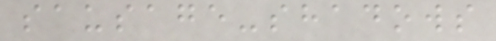sausage-shadows
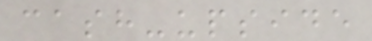cash-upside
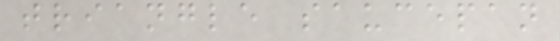triangle saucepan
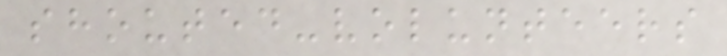shouted-volunteers
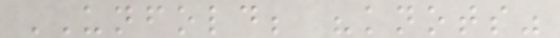UNFOLD; "knots"
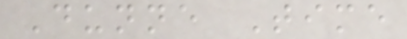Dunne Time
